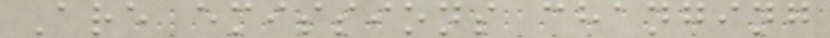Are emissions changing
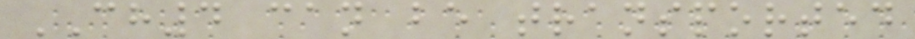CH4 can be transported
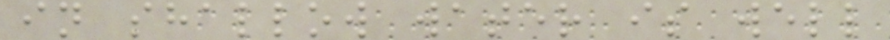in shallow water is well
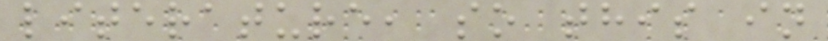literature, so this in
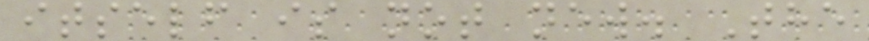itself is not new. The
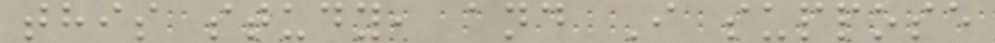this study, and I suppose
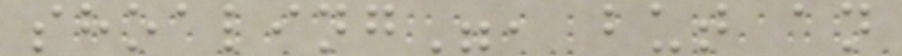shoaling", but an
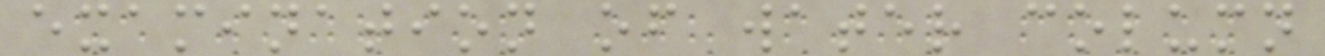examination of water column
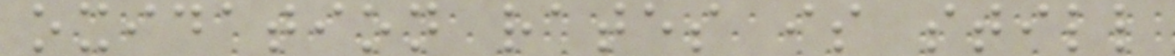oxidation rates is still
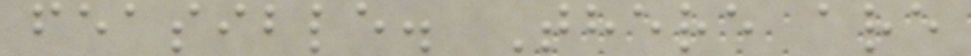feasible. There are
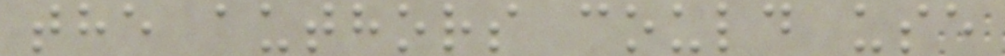the authors could use
